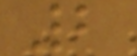2
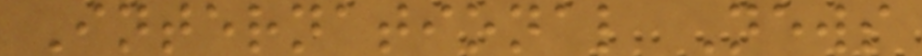International News
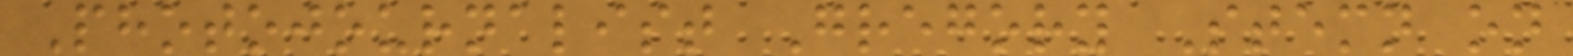Photojournalist Gregory Stemn on
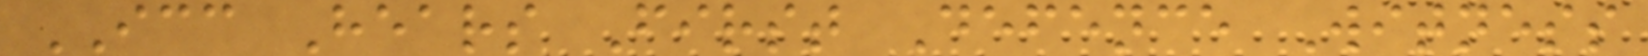ICC Hears First Defence Witness
